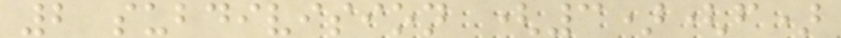2 subdivision (3)(f)
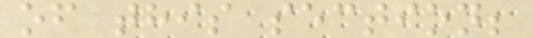of this section;
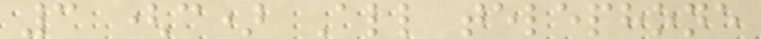3 (c) All telephone
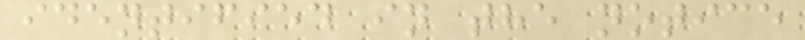identified in the notice
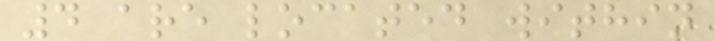4 are located within
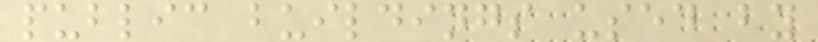public buildings used by
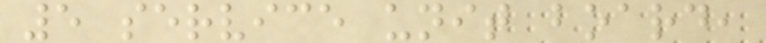5 service unit board,
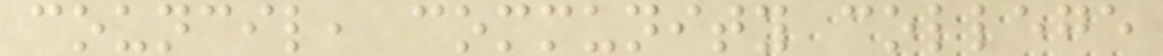council, community college
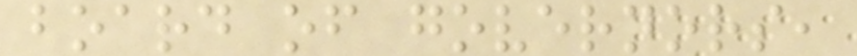board of governors,
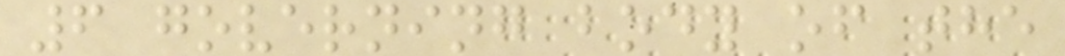6 governing body of the
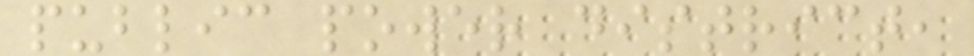public power district,
